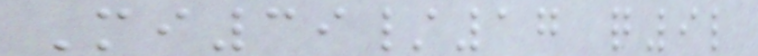Mi39/17 q9l
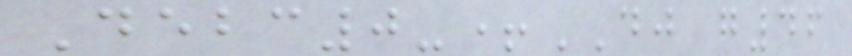Debc0-+DJ g46
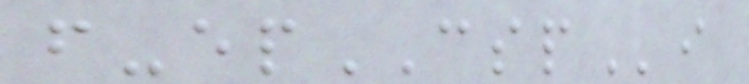f-epCSPi
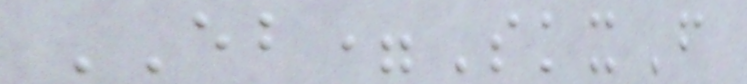EB=SkxF
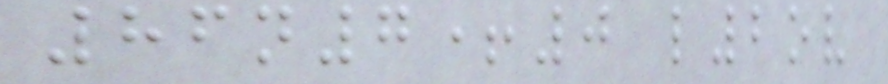86n7+0 l2ov
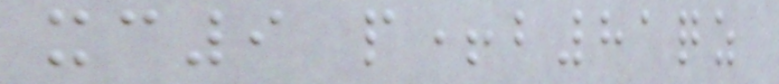xc9 p+b81qz
